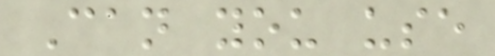Can you use
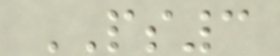PS3
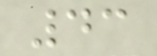43
